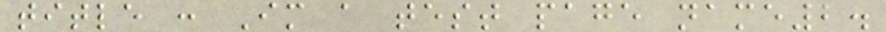title : Im a test page name2.
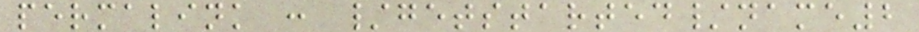permalink : /getstarted/name2
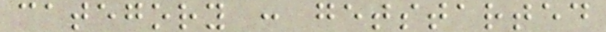category : getstarted
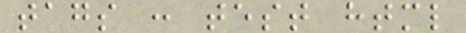tags : test html
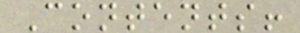Contents!
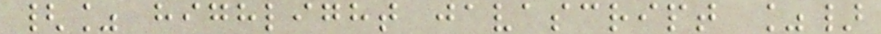{% highlight javascript %}
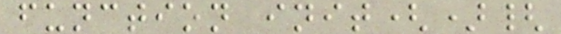function init(){
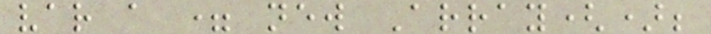var a = new Array();
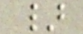}
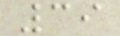39
